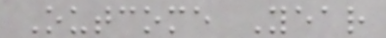Outcome Year
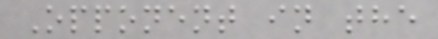Opponent in the
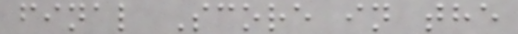final Score in the
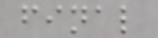final
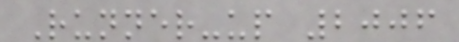Runner-up 2006
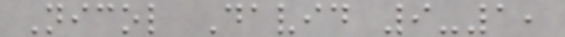Nicol David 9-1,
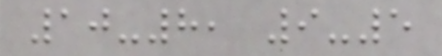10-8, 9-5
